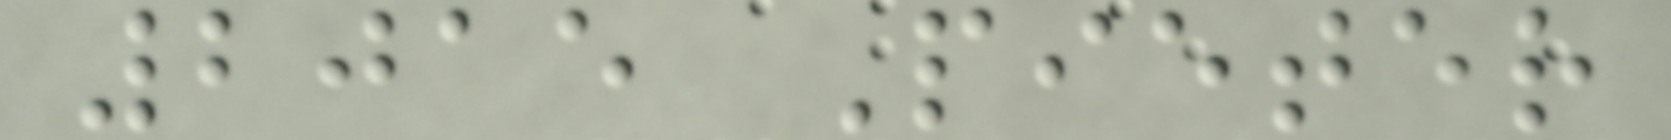2015 Pieter
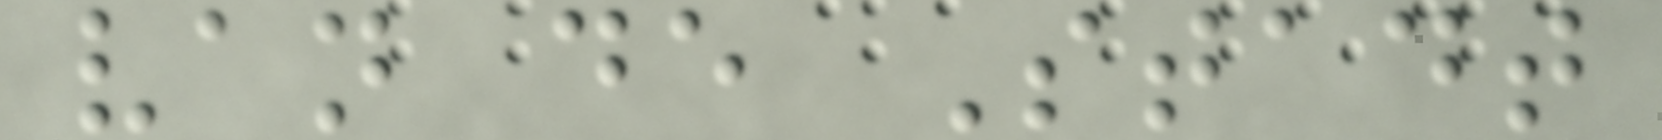van de Stadt
